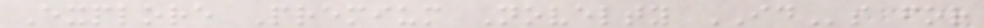Explore Premium Novelty IDs for
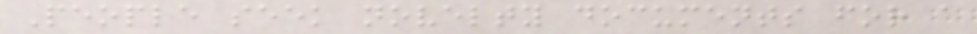People seek novelty documents for a
